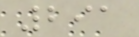291
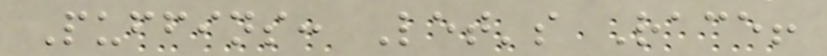Puffins: Let's Race!
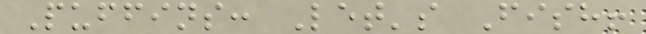Puffins: Let's Fish!
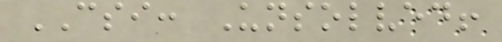CSI: Unsolved!
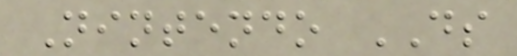Nintendo DS
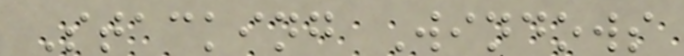Stacking Windows
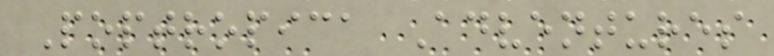Poptropica Adventures
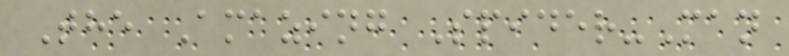The Amazing Spider-Man
